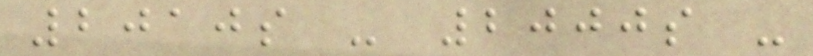2010s - 2000s -
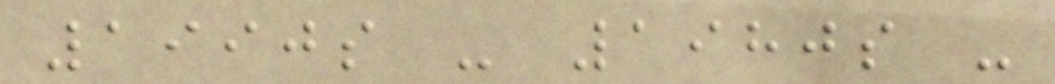1990s - 1980s -
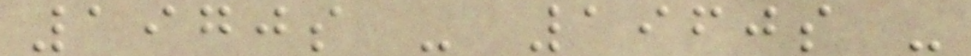1970s - 1960s -
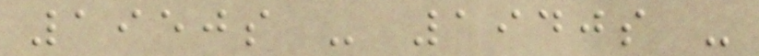1950s - 1940s -
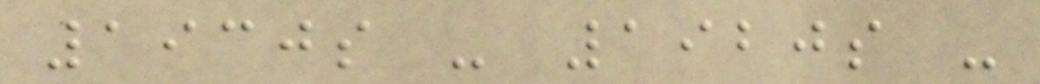1930s - 1920s -
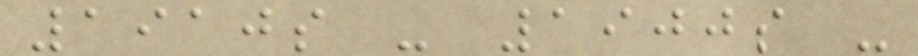1910s - 1900s -
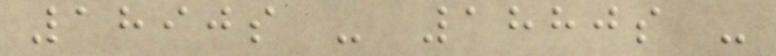1890s - 1880s -
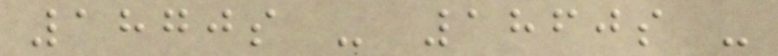1870s - 1860s -
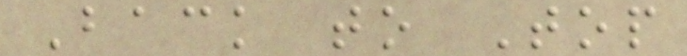Back to Top
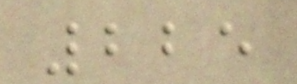225
